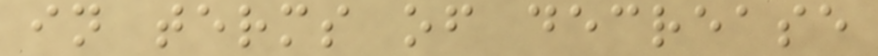in terms of decrease
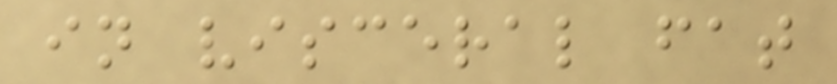in visceral fat
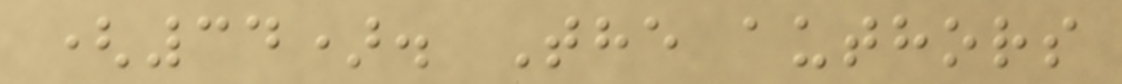(34). The authors
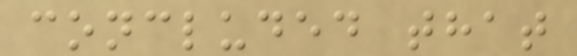concluded that
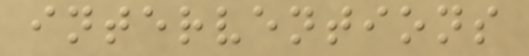interventions
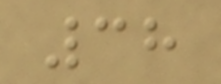38
